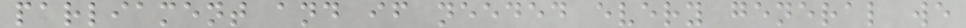parliament and if needed every general we
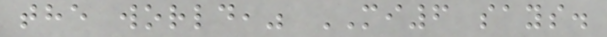the world," MI6 says.
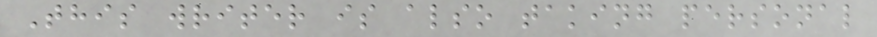This writer is also taking personal
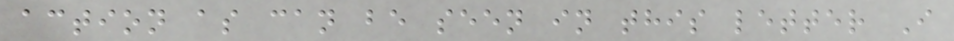action as can be seen in this letter I
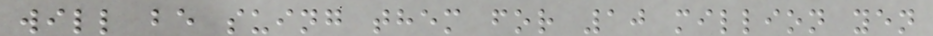will be suing them for 10 million yen
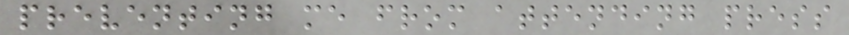preventing me from attending press
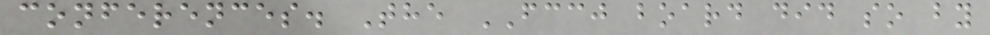conferences. The FCCJ board did so by
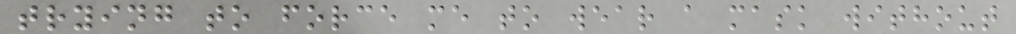trying to force me to wear a mask without
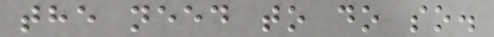the need to do so.
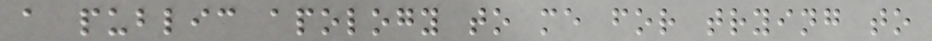a public apology to me for trying to
